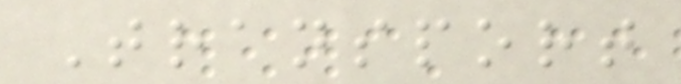Transport
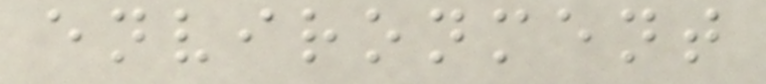environment
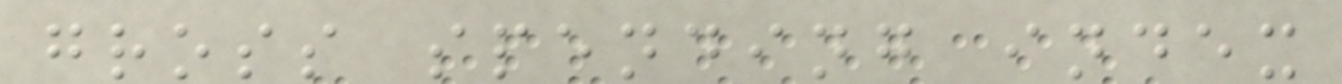gross spending index
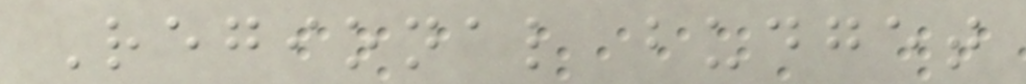Regional budget
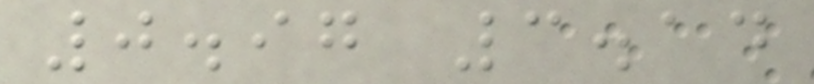0.97 3.14
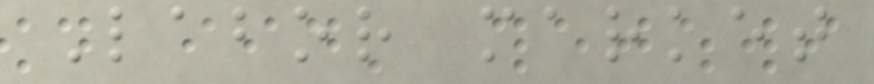Labor market
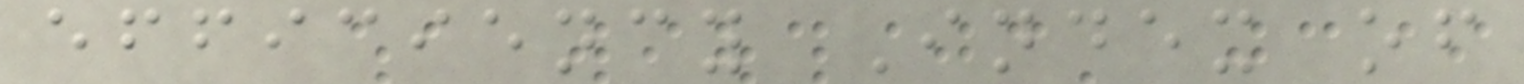efficiency Index of
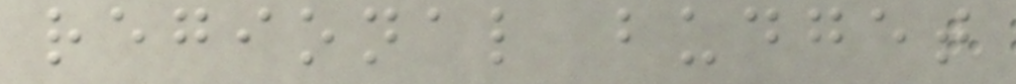regional budget
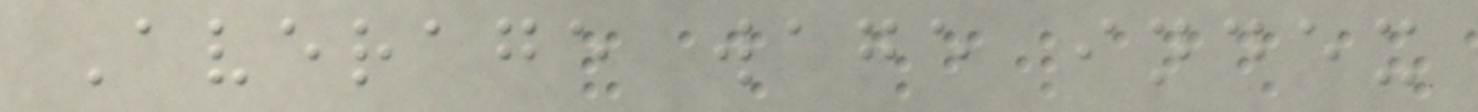Average wage index
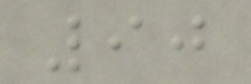90
